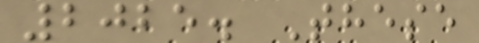2025. These
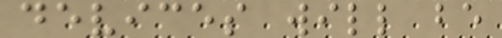devices will be
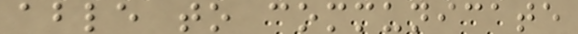able to communicate
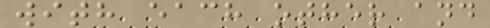with each other and
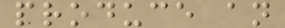produce an
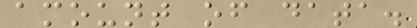amount of data.
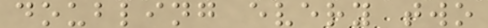doubling every two
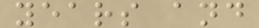years and
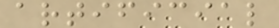artificial
